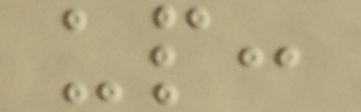up:
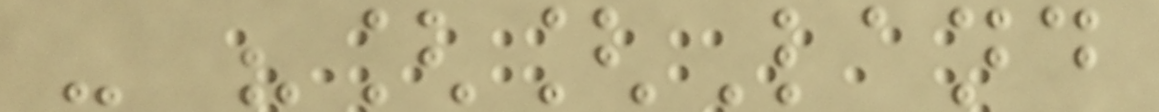- "[[Land
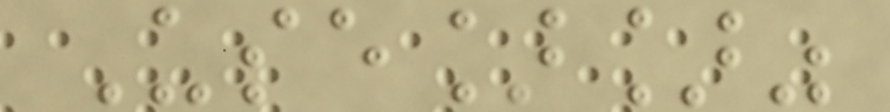Use]]"
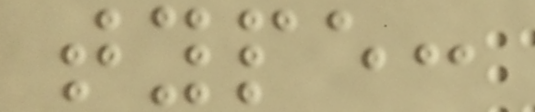type:
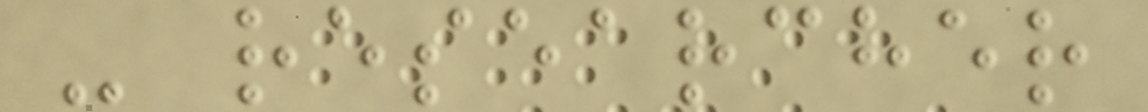- researcher
